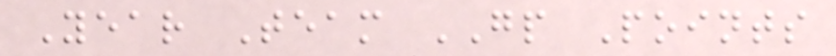Year Team GP Points
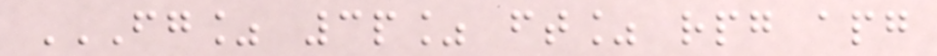FG% 3P% FT% RPG APG
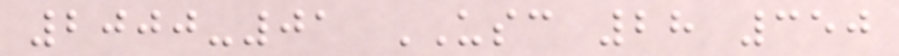2000-01 USC 28 350
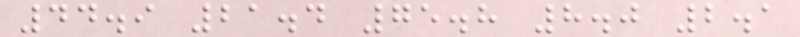44.9 21.4 75.8 8.0 2.1
